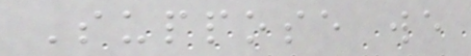Suppose we
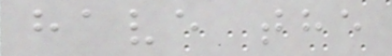have the
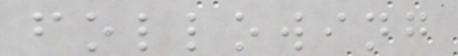following
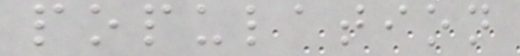population
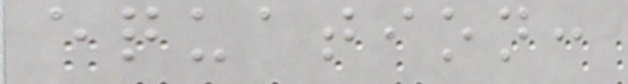equation:
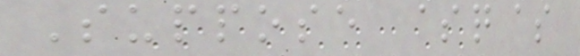Suppose $q$
